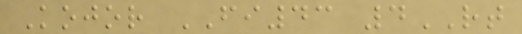Kojor FI43 4RT
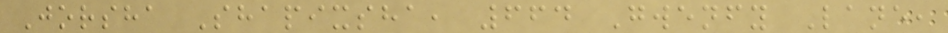Jorsha Shapixsha, 664 Gwenfy Lane,
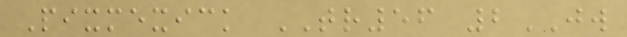Pixmexick TR56 2JW
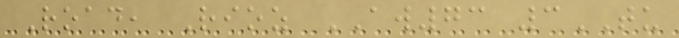Road, Rioz AW73 3TU
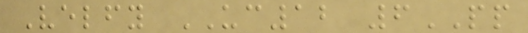Velfy UC12 6PP
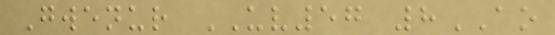Gwenur UV57 8AO
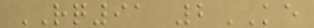RQ91 2KE
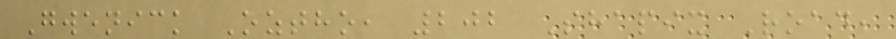Gwenick Oztho, 202 Shapix Road,
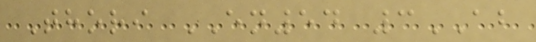Thori EN54 3AB
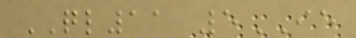QL11 5IE
